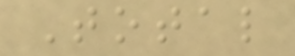Total
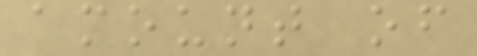amount of
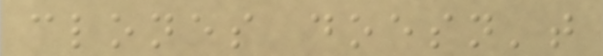clones doesn't
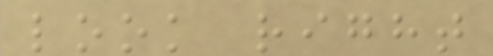look right
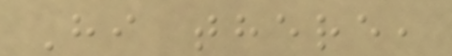Hi there,
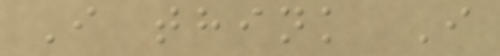I think I
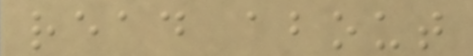read about
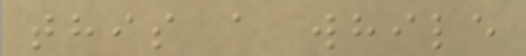this a while
